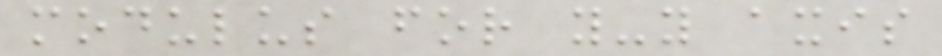modulus for y-y axis
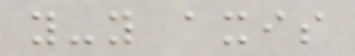y-y axis
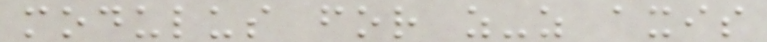modulus for z-z axis
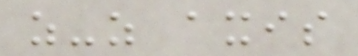z-z axis
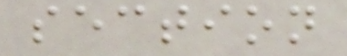section
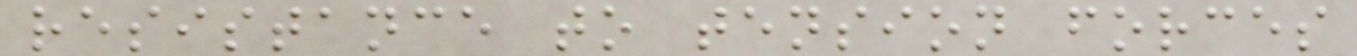resistance to tension forces
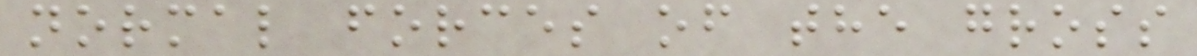normal forces of the gross
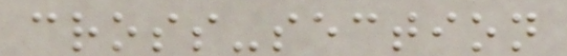cross-section
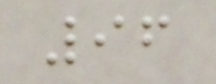96
